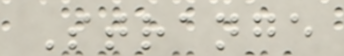Strange
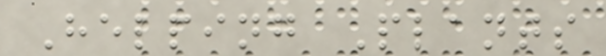Helping Plants
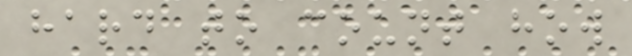hard to count how
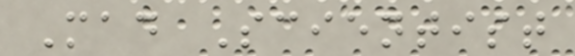Mad Scientist
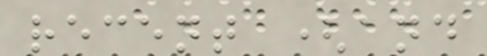recent (and
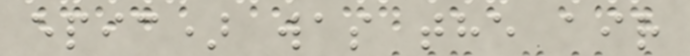epic) was the air
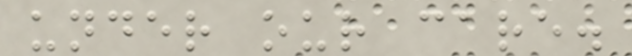under our care.
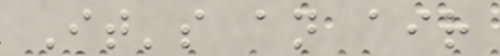It's an air
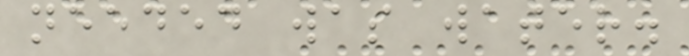needed was water.
